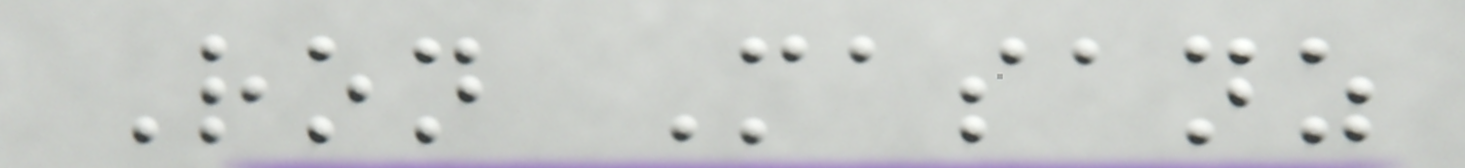Ron Masanz
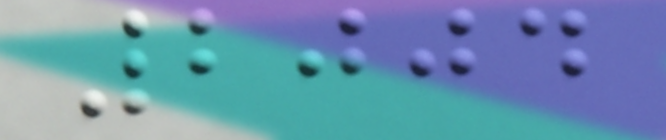2004
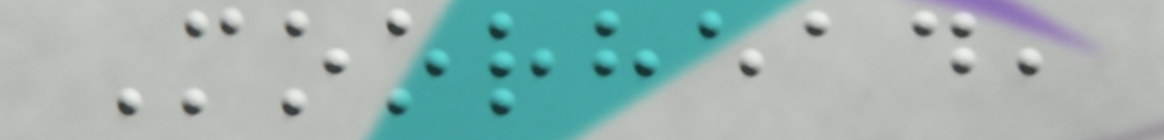Moorhead,
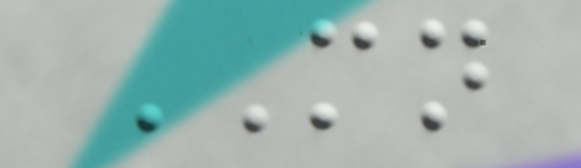MN
